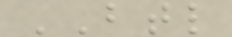BTL
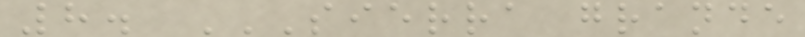8. SIERRA GRANDE
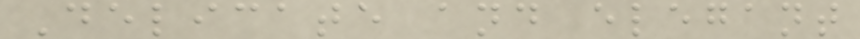Delicate and elegant
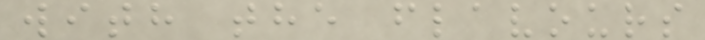with the flavours
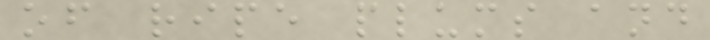of ripe plums and
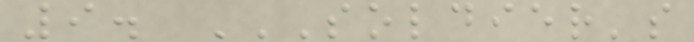9. SOLDIER'S
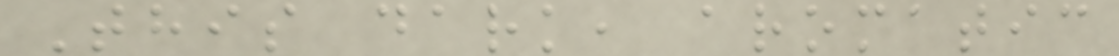This dark, aromatic
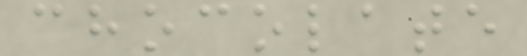chocolate
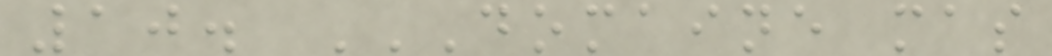10. DOMAINE MAS
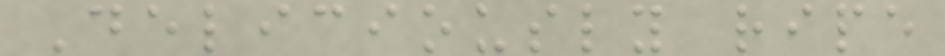Deliciously ripe
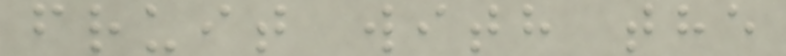fruit with the
